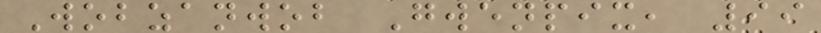Wobzanwob Gwenpix, 99
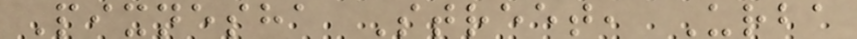Pixnesha Street, Urba
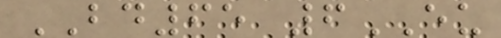BD65 6EU
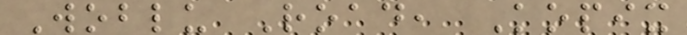Woblu Road, Kopix
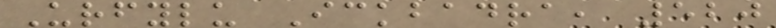Urfylu Ickbadra, 520
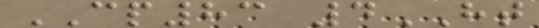CP83 4HT
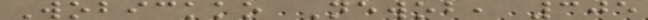Wobickko Newob, 305
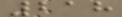218
